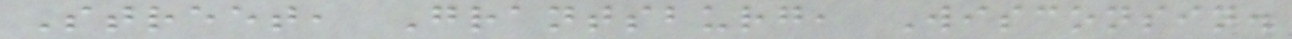Street, Grantsburg, Wisconsin.
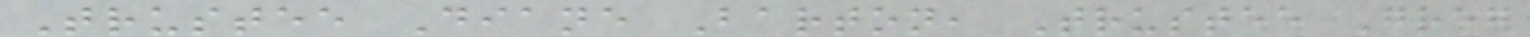Trustee Diane Barton, Trustee Greg
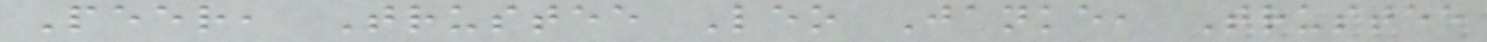Peer, Trustee Leo Janke, Trustee
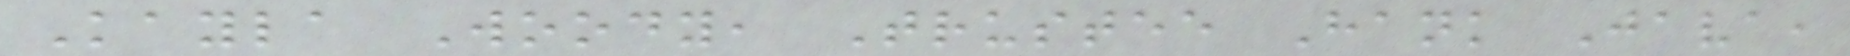Kayla Woody, Trustee Hank Java,
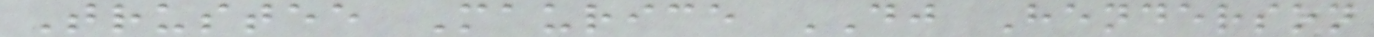Trustee Maurice DJ Henderson
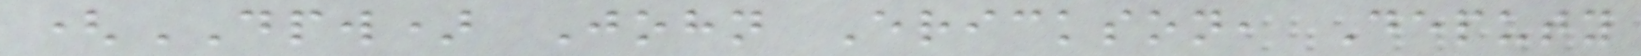(DPW) John Erickson, Deputy
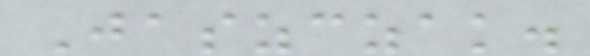Jaszczak.
